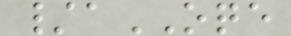/aOQE
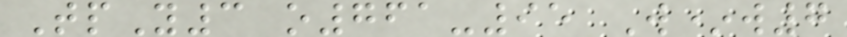TpY3 o761-95 W*w7
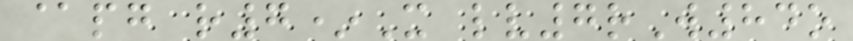@pg r7*X lv7rW84o
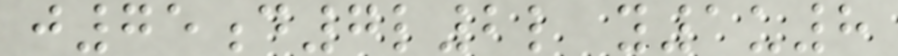j75d7l2l y1u8
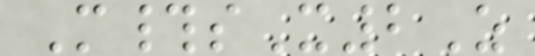M#sX2Z
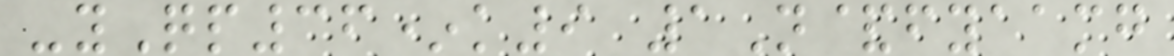-yQp36*k9 1N&fyaamg
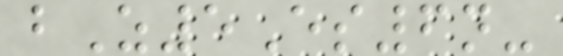bZ5Es6n-
